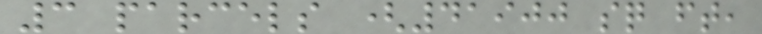3 parcels (41900 sq ft,
